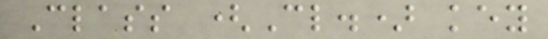Class (Cl.) key
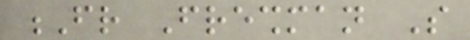Fr Freshman So
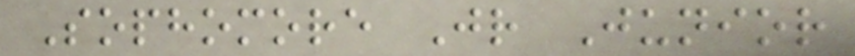Sophomore Jr Junior
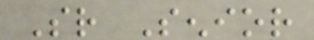Sr Senior
